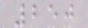250
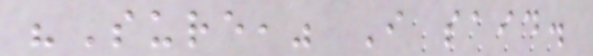"Sure," I said.
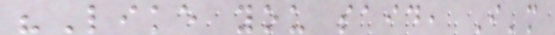"Like you said, I'm
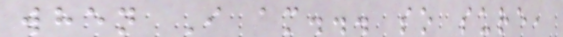when I am... so sure,
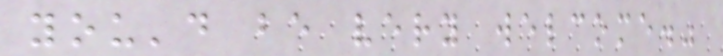you'd be very welcome."
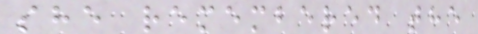she remembered the
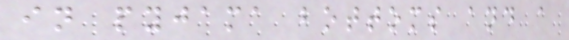in pyjama bottoms and a
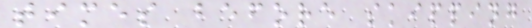times before skipping
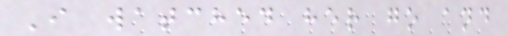I watched her go and
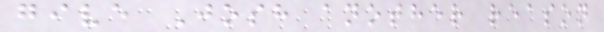give Josh another reason
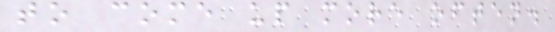to come up more often.
